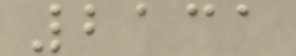2131
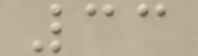33
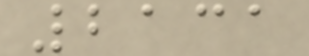2131
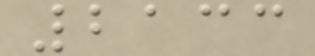2133
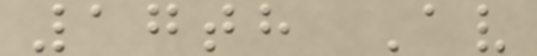17th Av
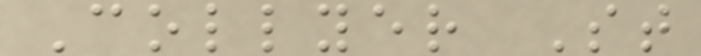Collyer St
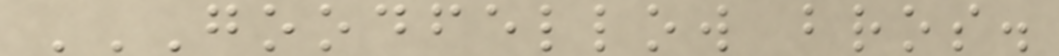GOODFELLOW BROS.
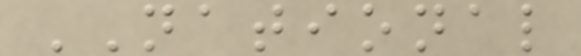NATIONAL
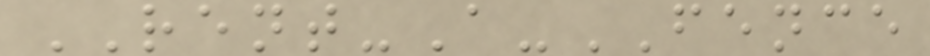RENT-A-FENCE
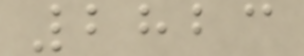2823
